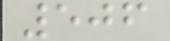506
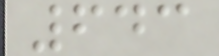643
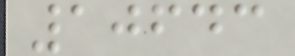10643
